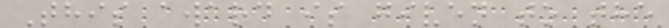This award is given to the
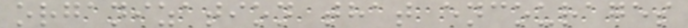organization that encourages
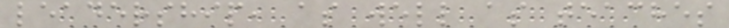leadership, as well as teaches
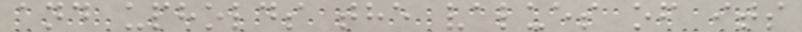and upholds the values of its
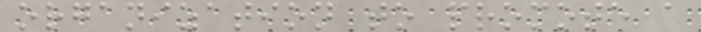organization to promote a
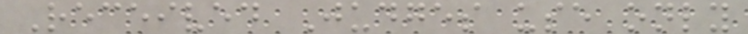Received Judges use only
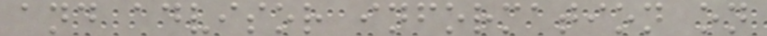and advisor information on
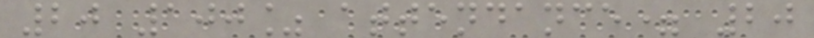20 100% attendance= 20
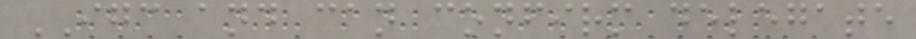IGC and can confirm delegate
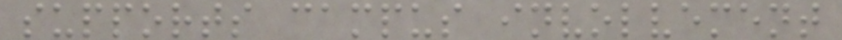supports campus involvement
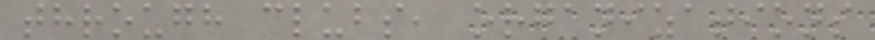through clubs, organizations
